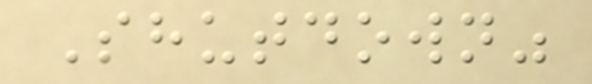Shutdown"
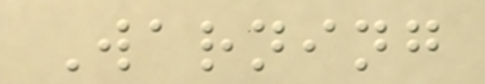Warning
